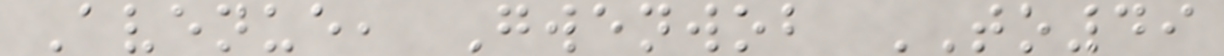Avenue, Gwenwob TO49
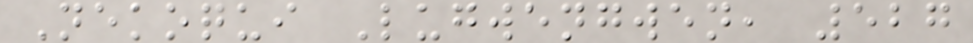Nekoqui Lugwengwen, 527
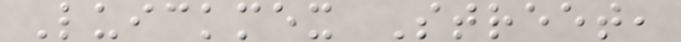Luickmex Street,
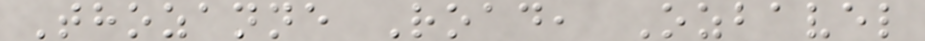Thozanne Road, Ozbavel
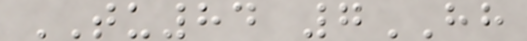TU84 7HH
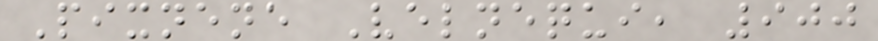Pixnene Velnequi, 900
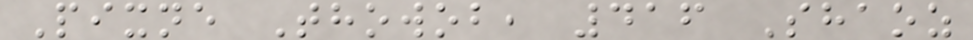Pixne Thowob, 416 Shaoz
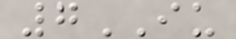7IU
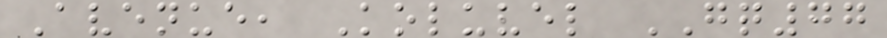Avenue, Koluvel GQ77
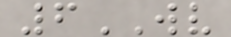6WV
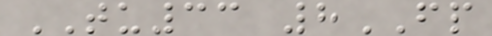TU33 8FP
